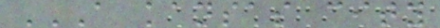A KANSAS CITY
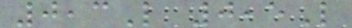0,3L 0,5L
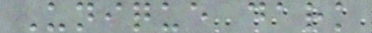Unique dark
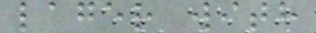lager with
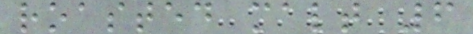roasted malt 6
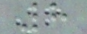8
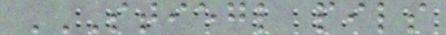STIEGL PILS
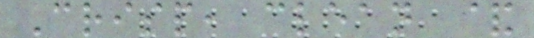Crisp, clean &
